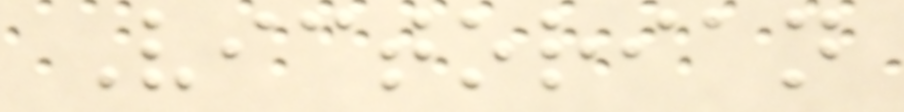Victorian
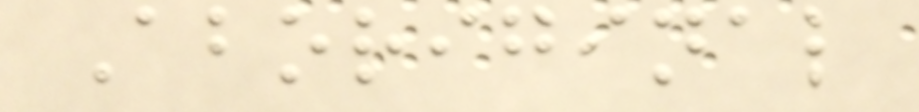Aboriginal
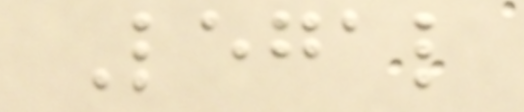Legal
